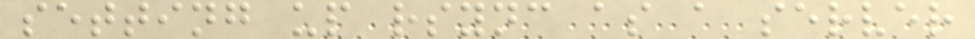setting up rsync as a server
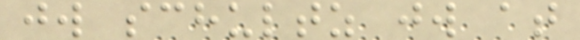jw schultz jw at
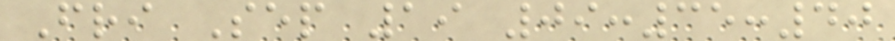Fri Sep 19 09:35:40
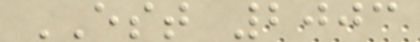EST 2003
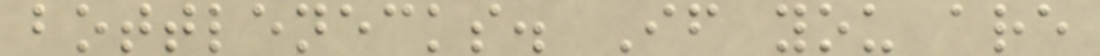bottlenecks. If you are
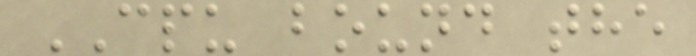CPU bound the
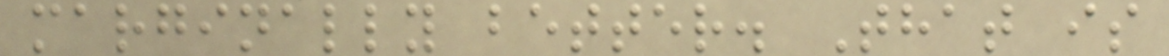marginally better. That is
